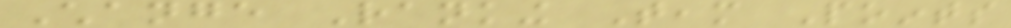Change Ranking Team Points
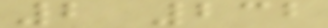2 232
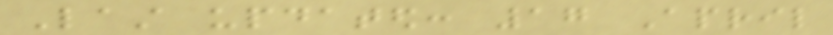Last updated: 17 April
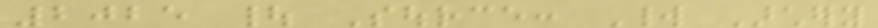2025 | Source: World Archery
